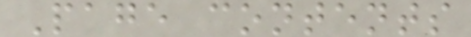Page contents
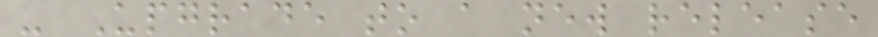- Upgrade to a new release
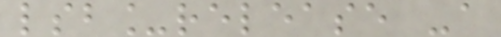lsb_release -a
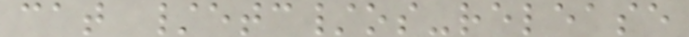cat /etc/os-release
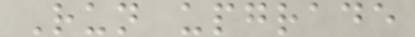Run upgrade
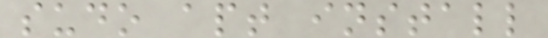sudo apt install
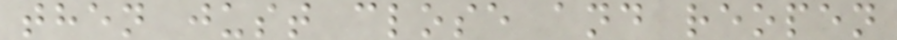then just close and reopen
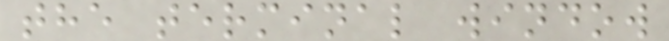the terminal window
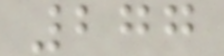277
